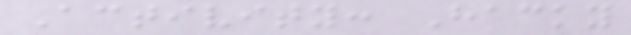Activity: Hacky
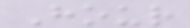Hour
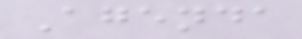Agenda
